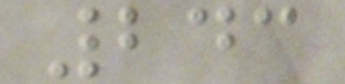243
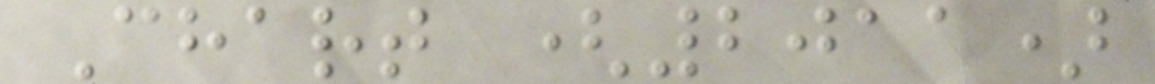Chart (2011)
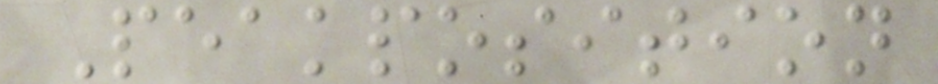Peakposition
